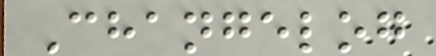Changelog
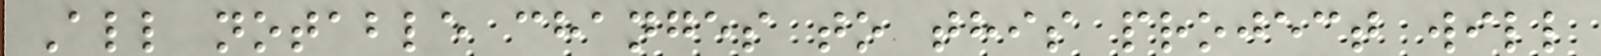All notable changes to this project will
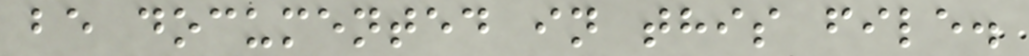be documented in this file.
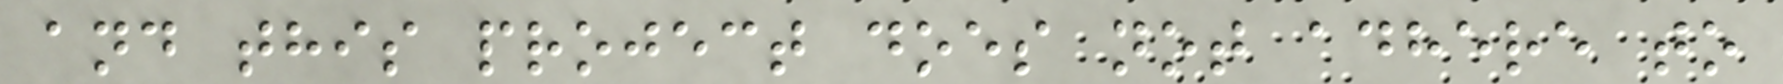and this project does not adhere to
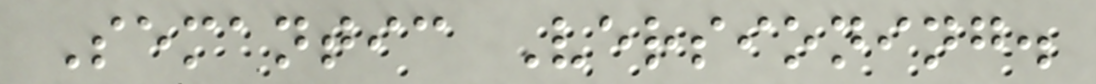Semantic Versioning.
